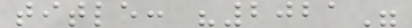title: "2021"
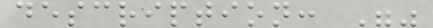description: ""
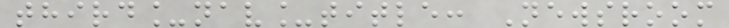third_nav_title: Newsroom
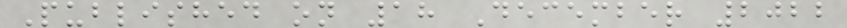Published on 18 December 2022
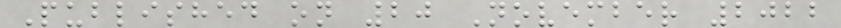Published on 20 November 2022
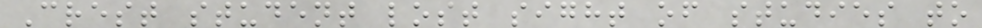Crest student lost sight of studies to
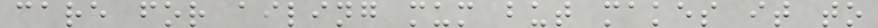care for ailing mum but makes it to
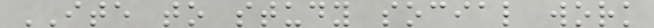ITE to study social work
